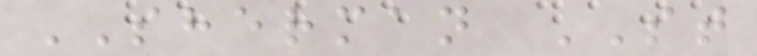SHERMAN ST
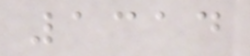1314
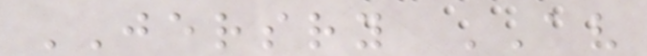JERSRY AV
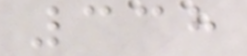338
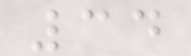34
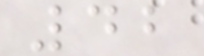42
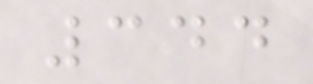344
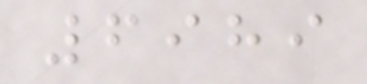6989
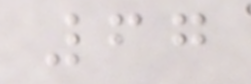67
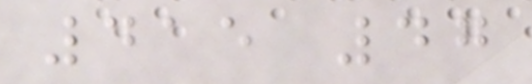415 47
